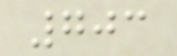703
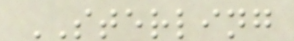STERLING
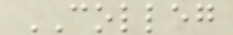COLLEG
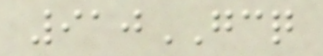910GCQ
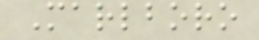Marlboro
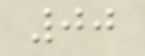00
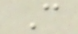C
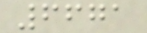6671
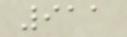911
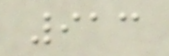913
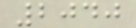2040
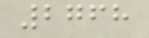2768
